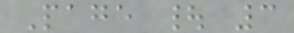Page | 3
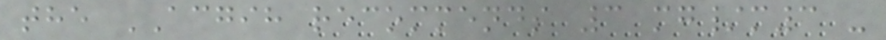the ACGIH recommends 3 mg/m3 -
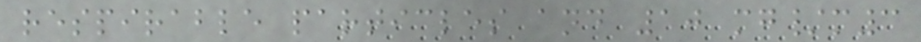respirable particles and 10 mg/m3
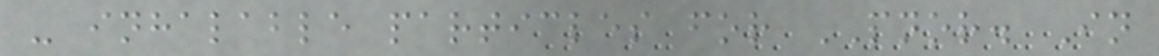- inhalable particles for PNOR. In
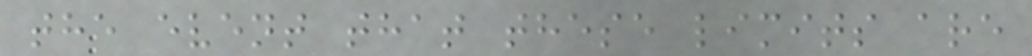the event that these limits are
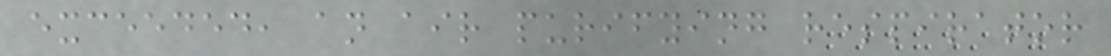exceeded, an air purifying respirator
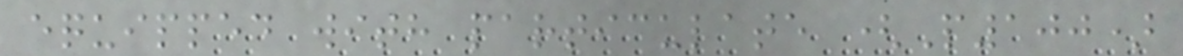equipped with particulate (P100)
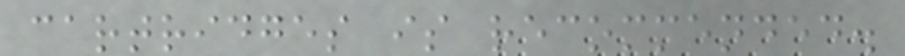cartridges is recommended.
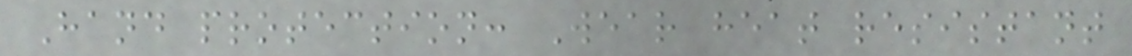Hand protection: Wear heat resistant
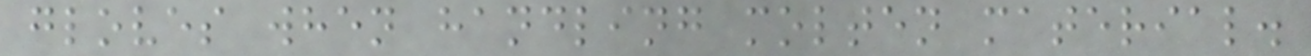gloves when handling molten material.
